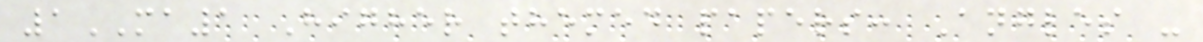1MA1 Higher themed papers: Angles -
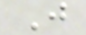J
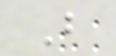B
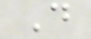D
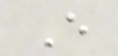E
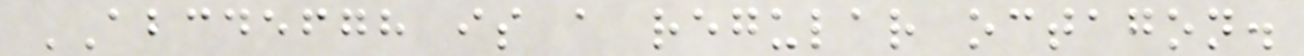ABCDEFGH is a regular octagon.
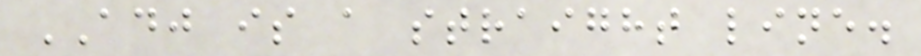ADJ is a straight line.
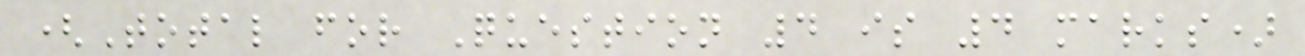(Total for Question 4 is 4 marks)
